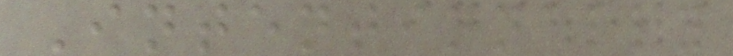Intentionally
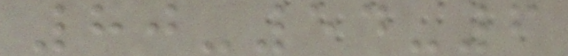80-54-6
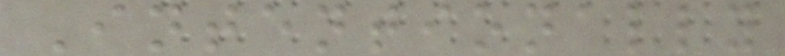Intentionally
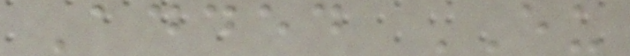Added EU
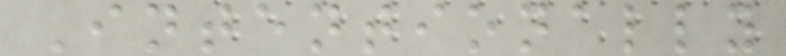Intentionally
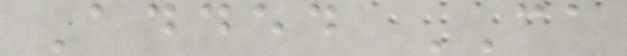Added CA
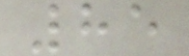85
